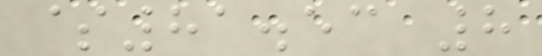$81.53 8
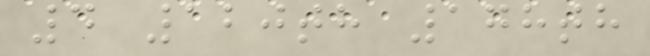4 120th 178th
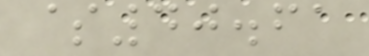$40.61
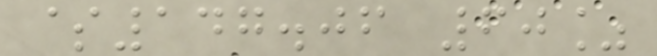$147.06 60%
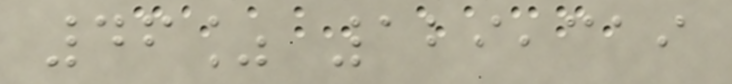46% 129,319
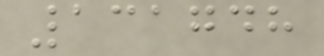131748
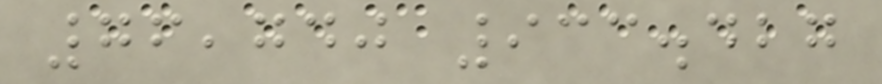76,740 933.427
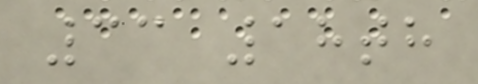33 18th
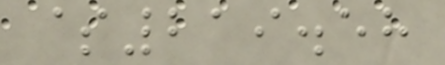$219.58
